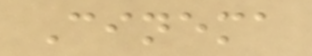Cinema
